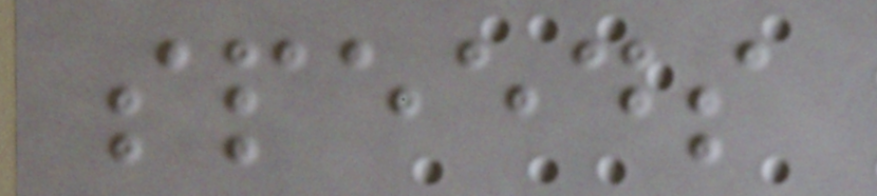speeds
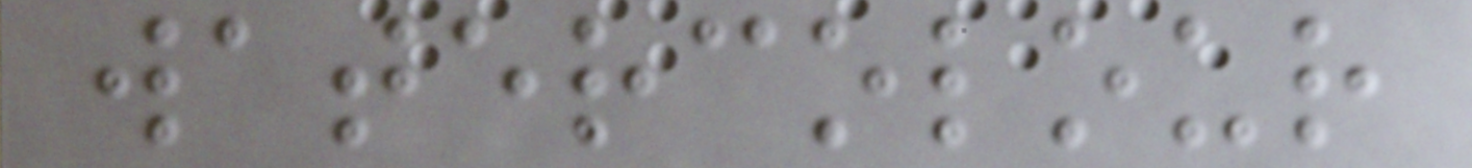watercolour
